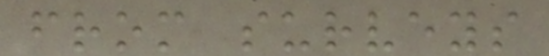from surveys
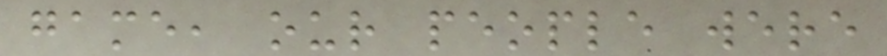game, our people were
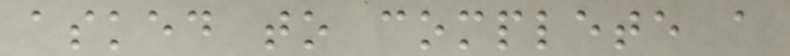asked to complete a
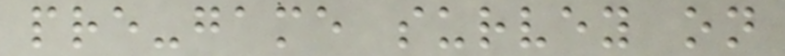pre-game survey on
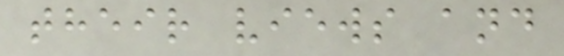their views and
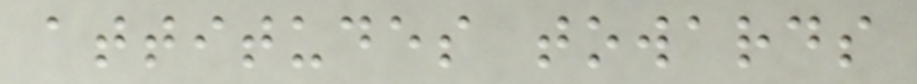attitudes towards
